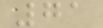71
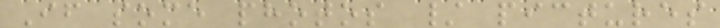If some photos / pictures
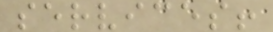services!
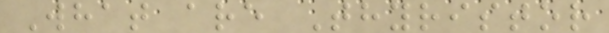What are Thyristor
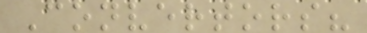Convertors?
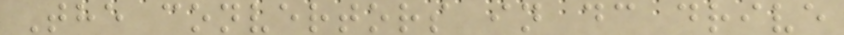The convertors in dc drive
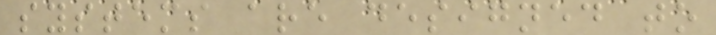systems are designed to
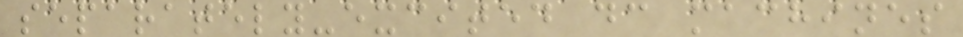separately-excited dc machines
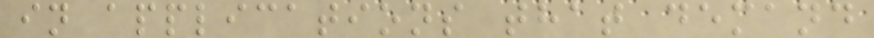in applications that demand
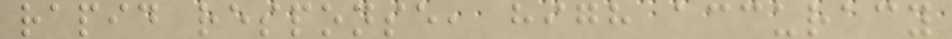rapid response, high accuracy
